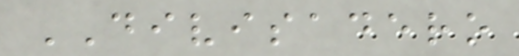DIVISADERO
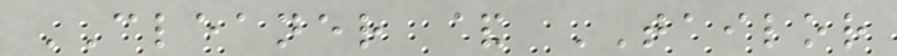CLEANER & TAILOR
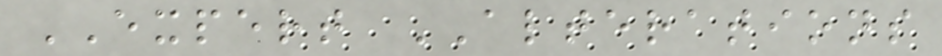EXPERT ALTERATIONS
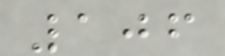106
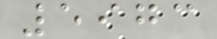5973
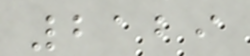2129
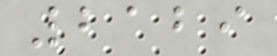2129
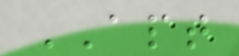APT
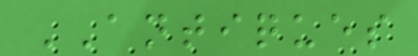ANTIQUES
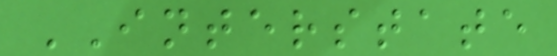INTERSTATE
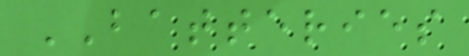BATTERIES
